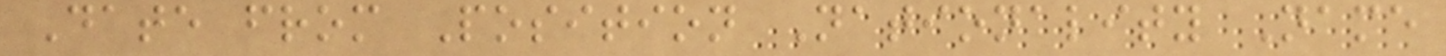Date from Position Nationality Name
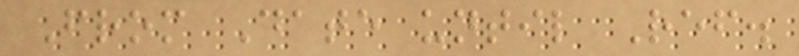From Date until Ref.
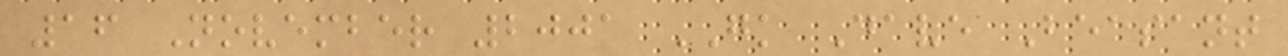16 November 2001 GK Dave Beasant
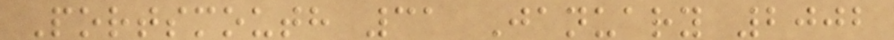Portsmouth 31 January 2002
